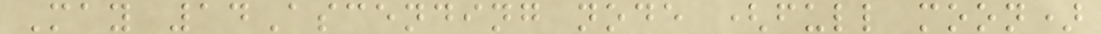May 14Ascending node (full moon)
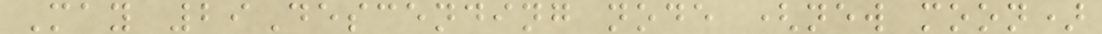May 29Descending node (new moon)
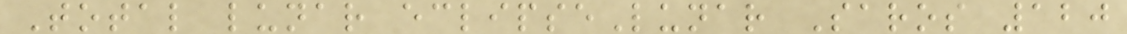Total lunar eclipseLunar Saros 120
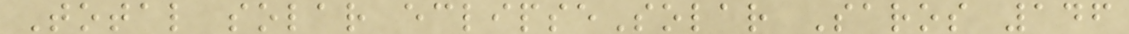Total solar eclipseSolar Saros 146
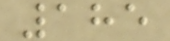185
